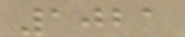1021
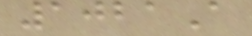1021A
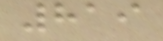819
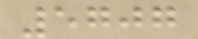5707
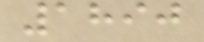1890
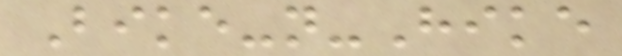Bike-n-Hike
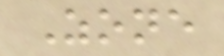Zone
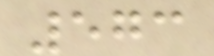573
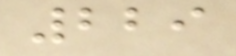229
